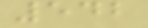542
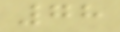78
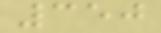350
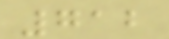712
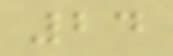24
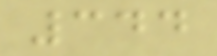344
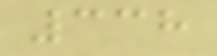338
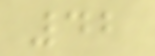42
